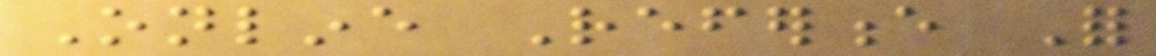Online Reference For
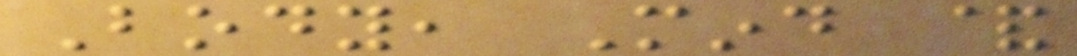Body, Mind &
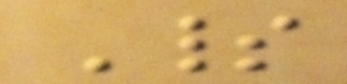Spirit
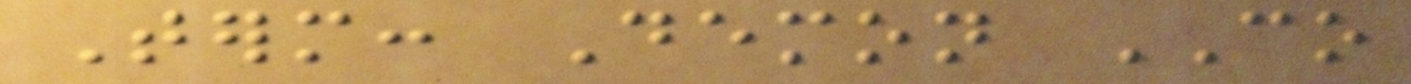Term: Demon CO
